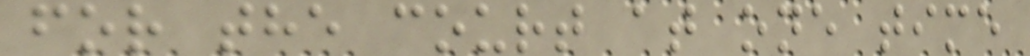for the court at one time
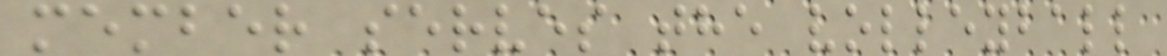member serves the volleyball
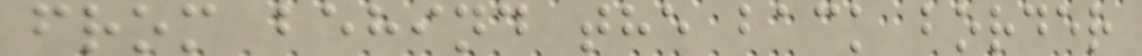from behind the back border
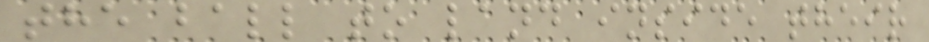the ball to land inside their
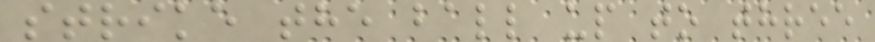strike the ball up to three
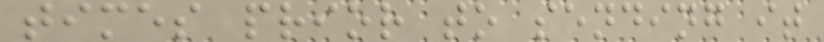times prior to sending it
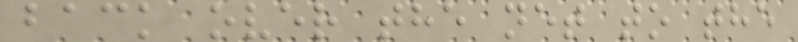back over the net to the
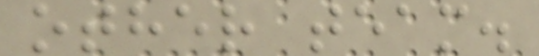other team.
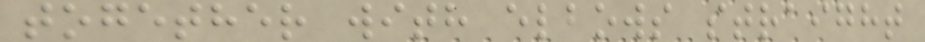together with elbows straight
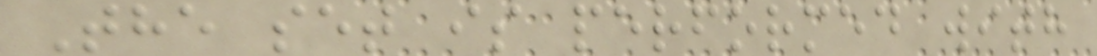The set is performed with
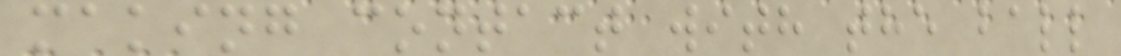making contact with the ball
